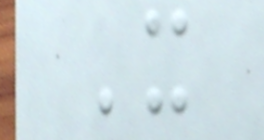X
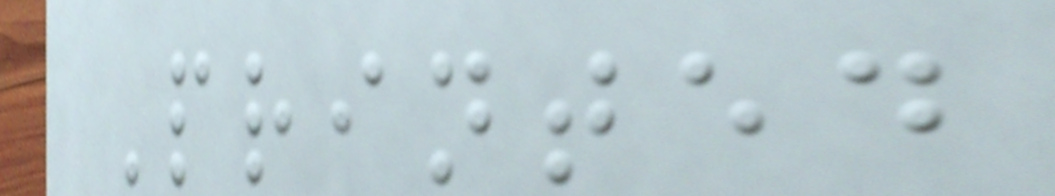Printed
